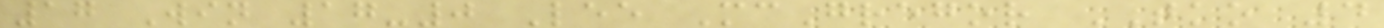17 Win 17-0 Lee McGregor TKO 4
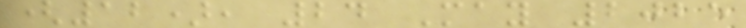(12), 24 May 2025
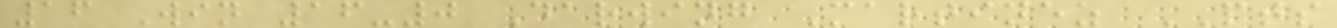16 Win 16-0 Darwing Martinez PTS
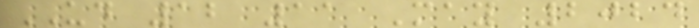UD 12 11 May 2024
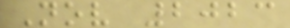Nov 2023
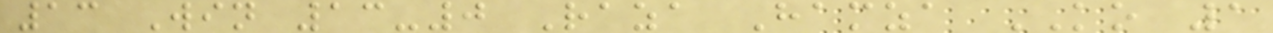13 Win 13-0 Raza Hamza KO 1
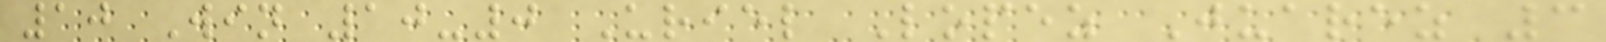10 Win 10-0 Uriel Lopez Juarez 3
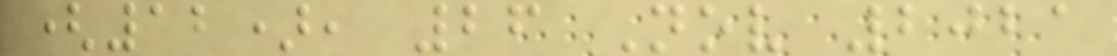(12), 26 Nov 2021
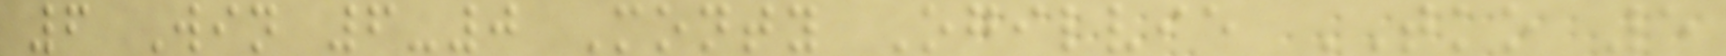6 Win 6-0 Monty Ogilvie TKO 5
